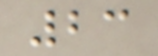23
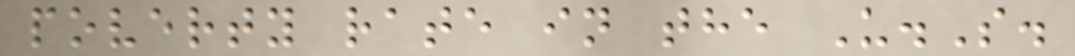poverty rate in the U.S.
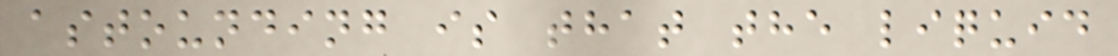astounding is that the liquid
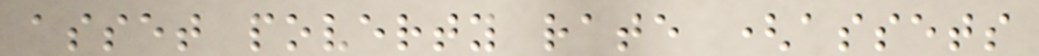asset poverty rate (assets
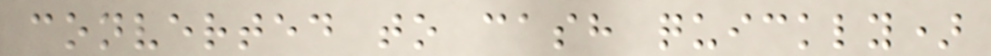converted to cash quickly)
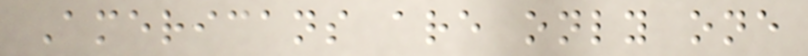Americans are only one
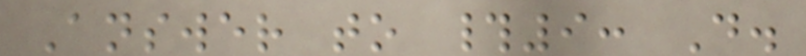Answer to #9: D.
